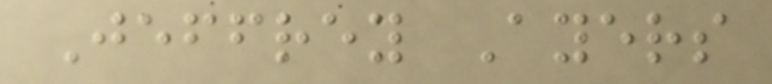Jeffrey Ayers
